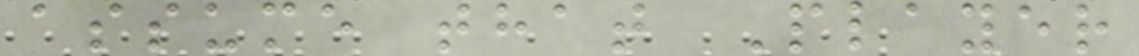assume that Player
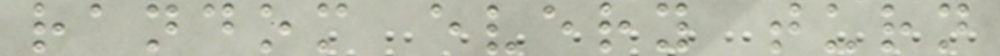random every turn
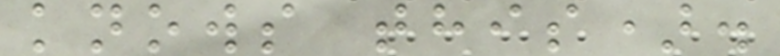knows this).
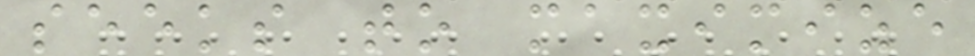seeks to maximize
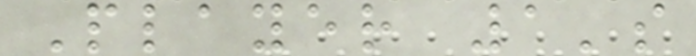Player 1's
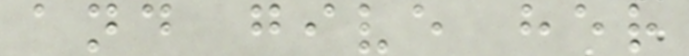and give her
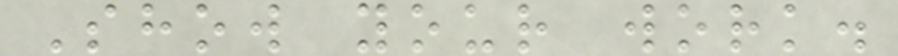Show your work.
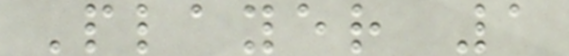Player 1
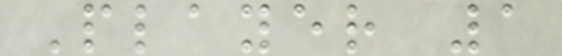Player 1
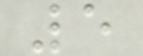5
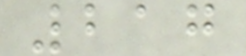217
